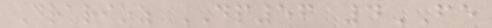Drarioz DP56 4FE
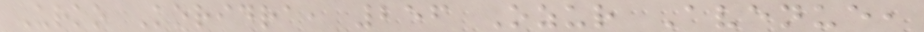Urko Koridra, 256 Ozur Avenue,
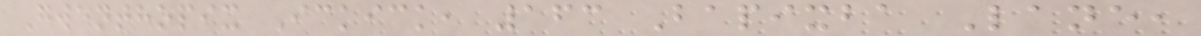Gwenthopix Ickick, 163 Bapixba Lane,
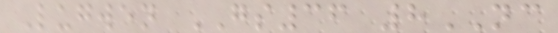Lugwen GS36 8NC
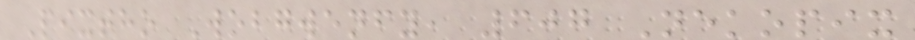Pixtho Wobgwenfy, 607 Nekopix
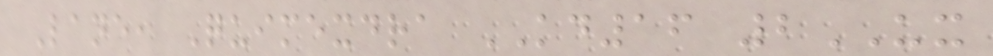Lane, Quimexdra KD16 2UX
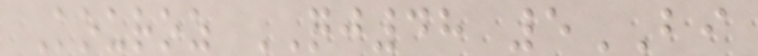Kouroz QJ48 5BI
